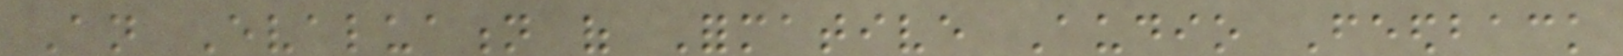An Evaluation of Formative Audio Feedback
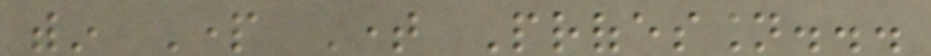within Part Time Profession...
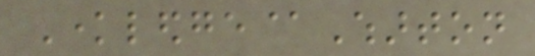Knowledge@Wharton
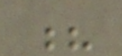?
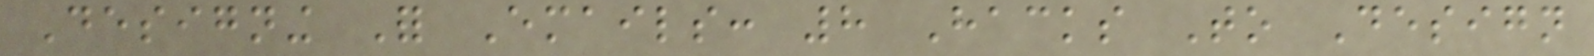Designing For Emails: 8 Hacks To Design
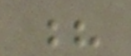?
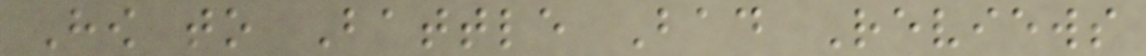How to Battle Bad Reviews
